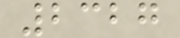2327
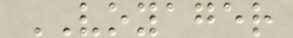VOYAGER
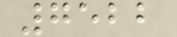7522
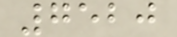7520
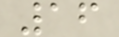16
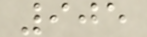905
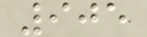905
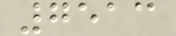7513
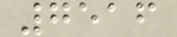7516
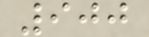900
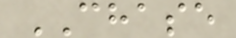CHASE
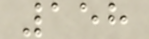158
